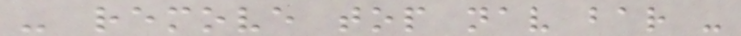- remove top nav bar -
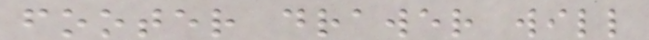footer drawer will
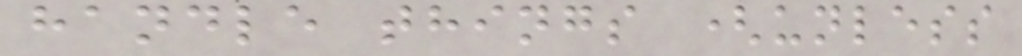handle things (unless
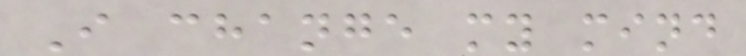I change my mind
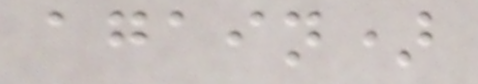again)
